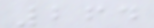264
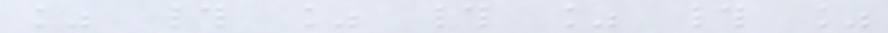% # % # % # %
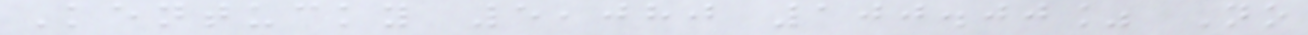Kentucky 5,080 100.00% No
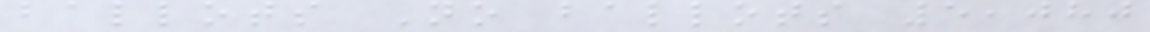ballots No ballots 5,080
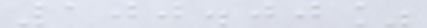100.00%
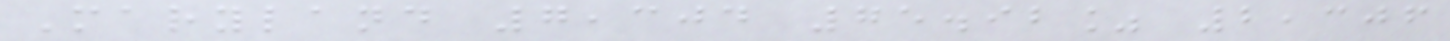Maryland 7,304 75.92% 2,306
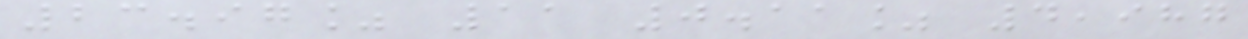23.97% 11 0.11% 4,987
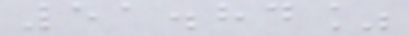51.84%
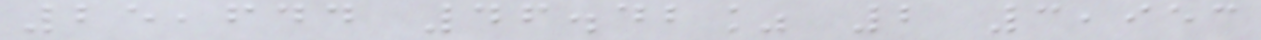25,644 46.42% 2 3,953
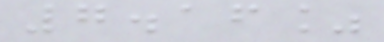7.16%
